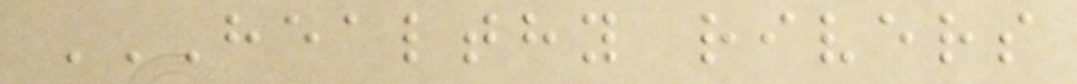HEALTHY RIVERS
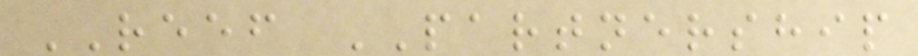REEF PARTNERSHIP
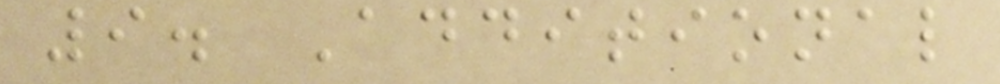9. Additional
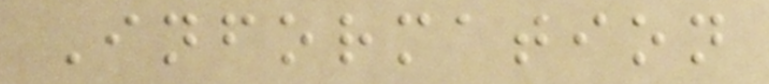Information
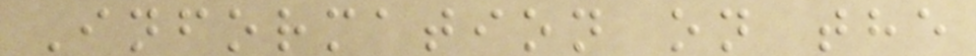Information on the
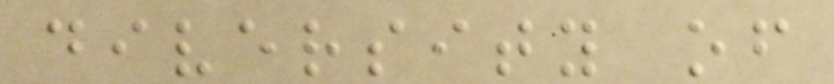diversity of
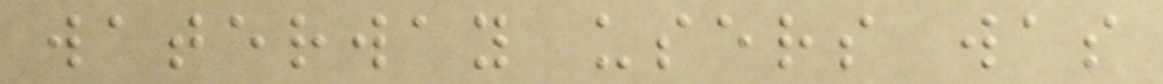waterway users was
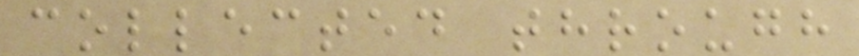collected through
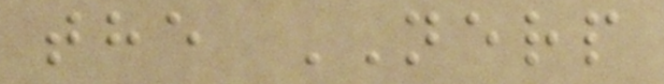the NERP
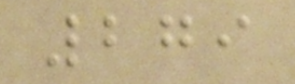279
